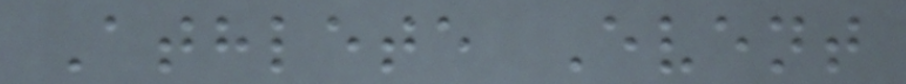Athlete Event
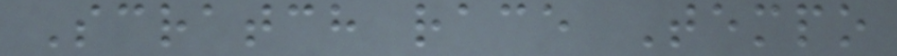Scratch race Tempo
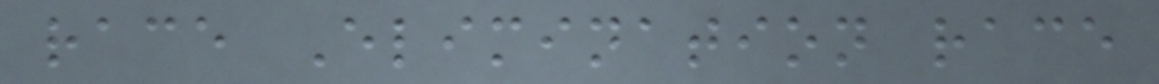race Elimination race
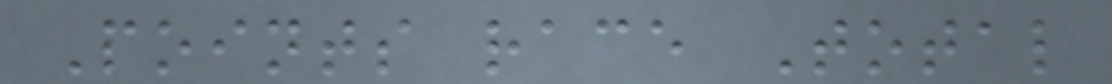Points race Total
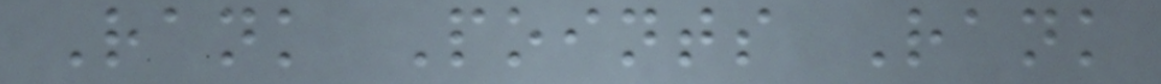Rank Points Rank
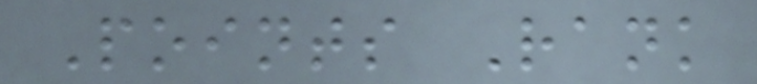Points Rank
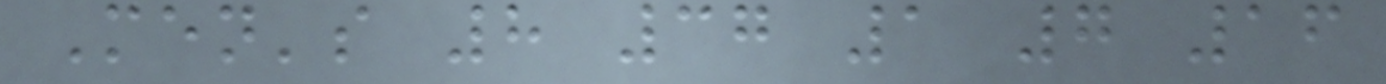Men's 8 37 1 7 16
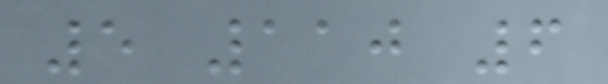5 110 6
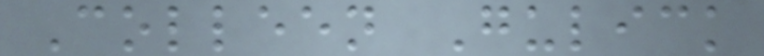Colleen Gulick
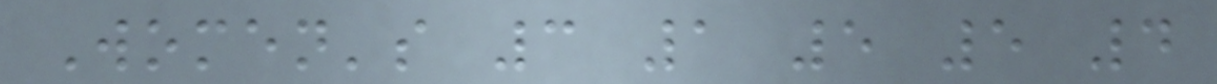Women's 3 1 5 5 4
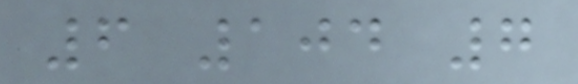6 104 7
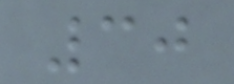30
